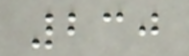230
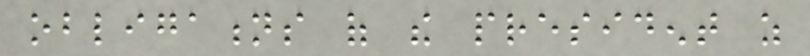obligations of the president as
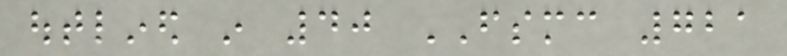outlined in 40 FSMC 721
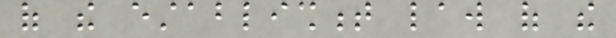of the establishment law of the
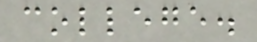college.
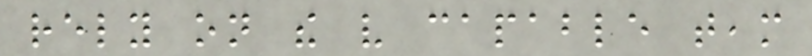rely on the very capable team
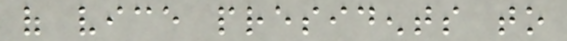of vice presidents to
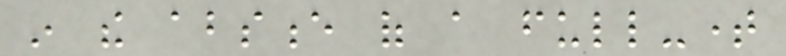in the absence of a full-time
